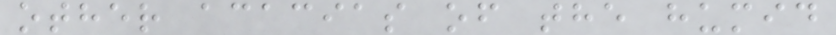other acacias of the humid
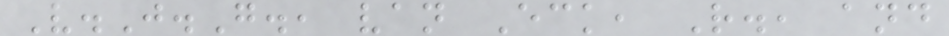V.J.G., van Eck, R., and
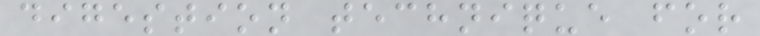digestion technique for
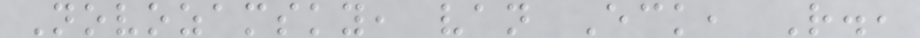Novozamsky, van Eck, R.,
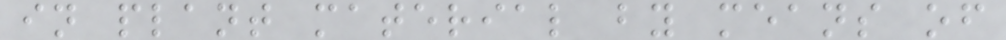in plant material by means of
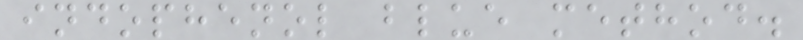indophenol blue method.
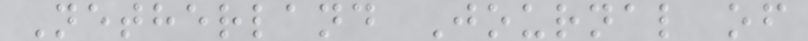Netherland Journal of
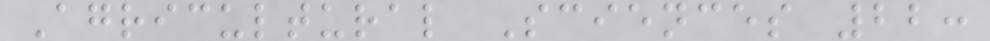Agricultural Sciences 22:
